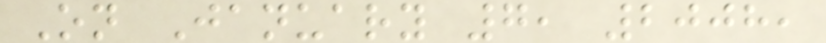On January 7, 2008,
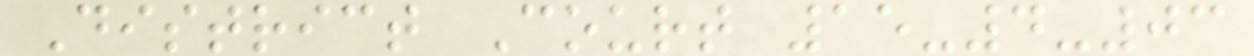District Court 15-4-03
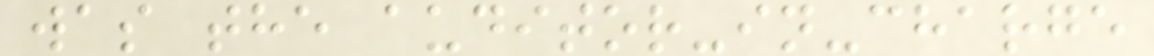was the auditor-in-charge
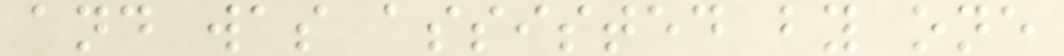and was assisted by one
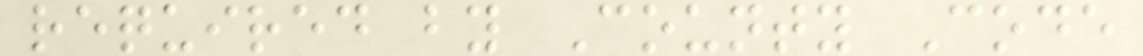required by County Code
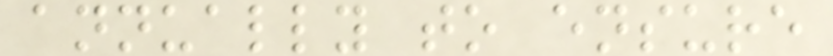annually to ensure
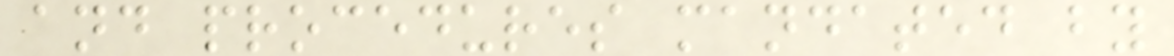and procedures mandated by
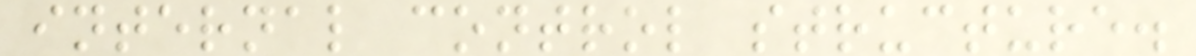internal control structure.
